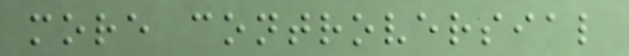more controversial
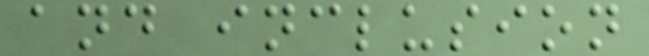and inclusion
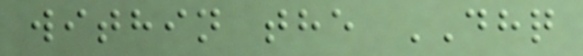within the DHQ
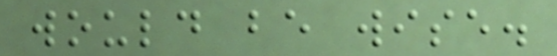would be wise.
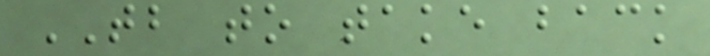TB to take back
